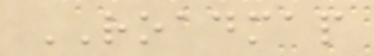ROADMAP
